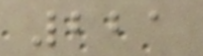221
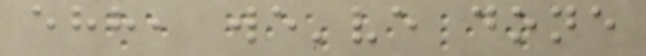ehh, we've done
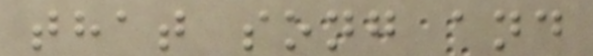that song and
